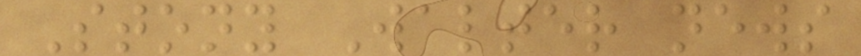Stony Walter news
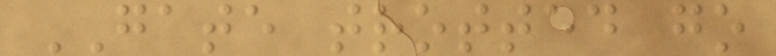GATE trotted go
